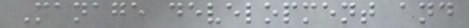Manage development and
